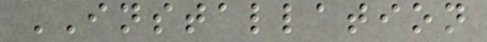INSTALLATION
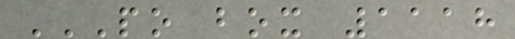PO BOX 1118
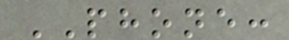PHONE:
